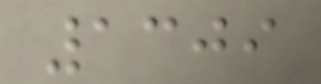1309
